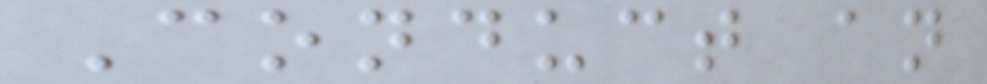Conduct an
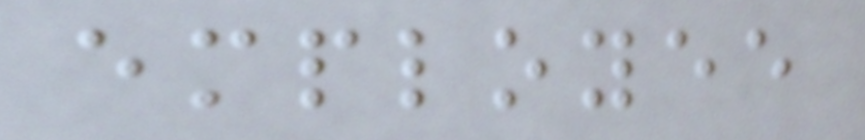employee
